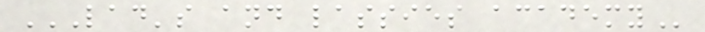LAD'S AND LASSIES ACADEMY
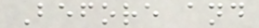Before and
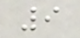9
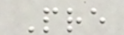Pre
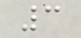3
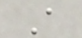A
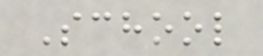School
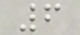6
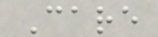Care
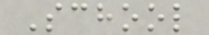School
